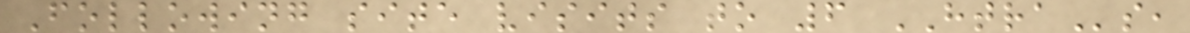Following site visits to 6 HTRAs,
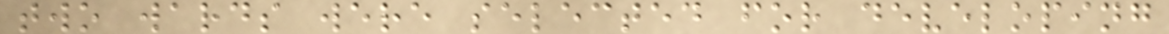two wards were selected for developing
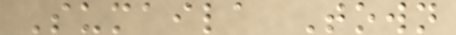Sumaila Town
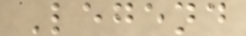Legend
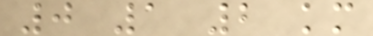0 1 2 km
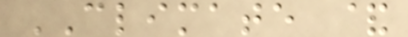CLIMATE &
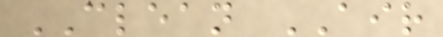CLEAN AIR
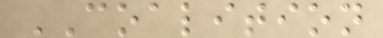COALITION
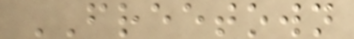FREETOWN
